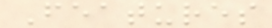Features
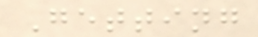Getting
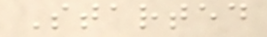Started
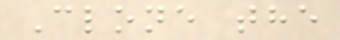Clone the
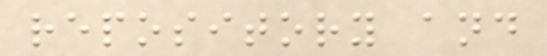repository and
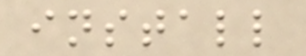install
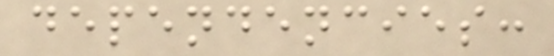dependencies:
